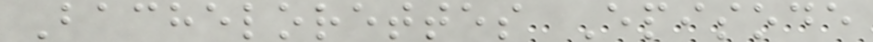Bachelorettes Episode
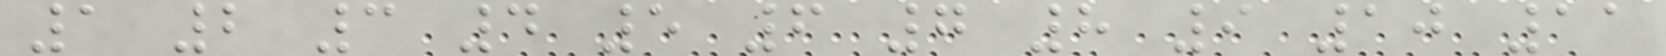1 2 3 4 5 6 7 8 9 10 11
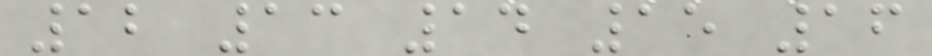12 13 14 15 16
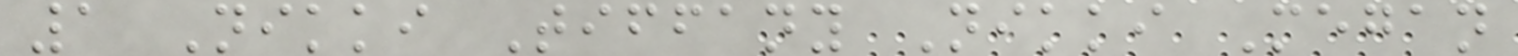1 Nikki Tiffany Nikki Megan
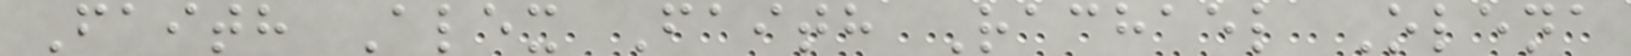Faith Alex Faith Rachael Olena
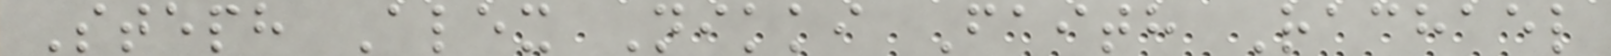Steph Alex Nikki Faith Rachael
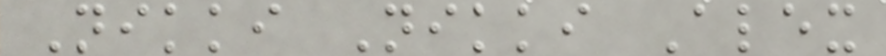Nikki Nikki Alex
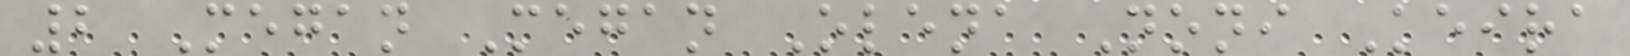2 Megan Megan Olena Noni Keira
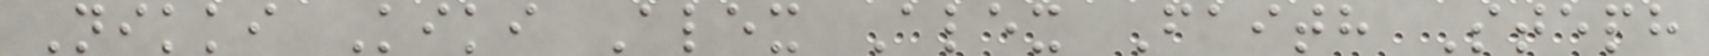Nikki Kiki Alex Alex Faith Steph
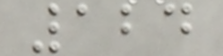124
